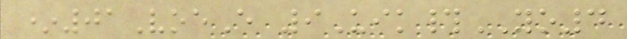*01VoeE 9Uik#YO4
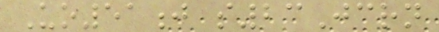Uo51j s23Jcrn
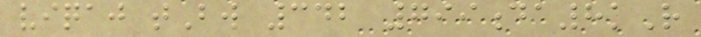viqaj tBw 342 799da8kR
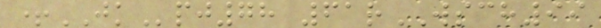+JKpj78 61rWSCH99
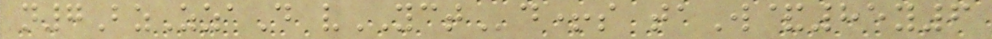n7BzZzaD vYCTd+s taW&85y6
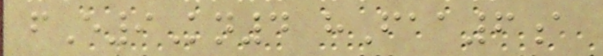fE9Kn4 hFaa6a
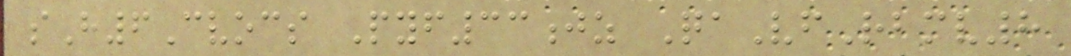sH6Cvocs Pyf33jz QaVfRbmv8
